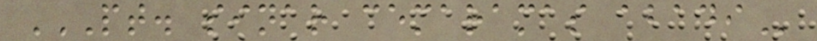PT. SINAR CEMARAMAS ABADI
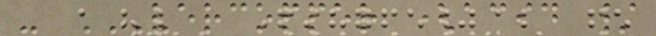- VERCOPPER (ACID /
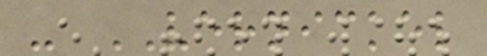- VERNICKEL
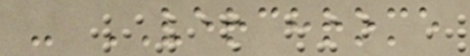- VERCHROME
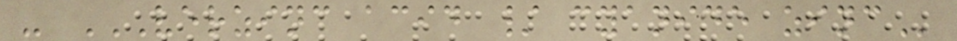- VERZINC ACID / CYANIDE ZINC
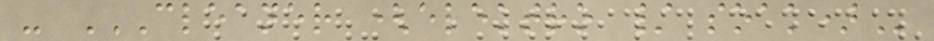- CLEANER (ELEKTRO / SOAK)
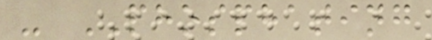- PHOSPHATING
